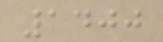1400
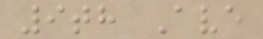9th Ave
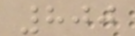800
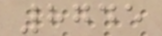8745
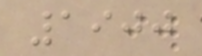1900
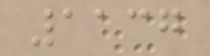1137
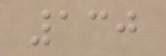130
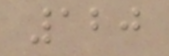120
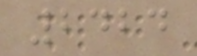2424
